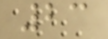23
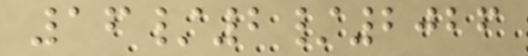16/2/2026
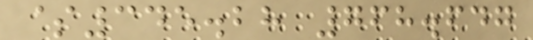$345.28 768.647
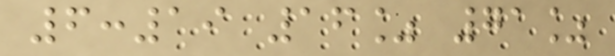6:19 16% 71%
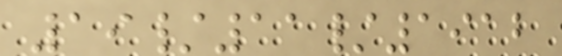19/11/1912
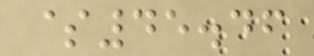$45.46
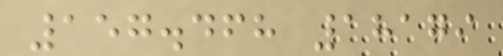157.468 18179
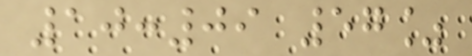10:09 57%
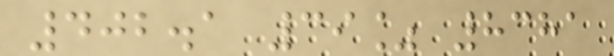402.1 39% 8381
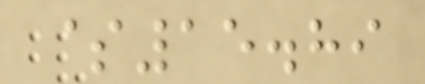$15.89
